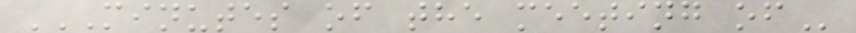MINUTES OF THE MEETING OF
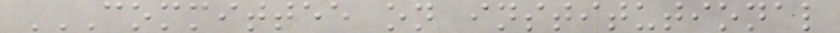COMMITTEE ON INSTITUTIONAL
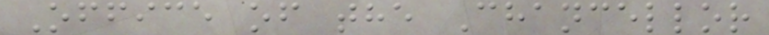Office of the Chancellor
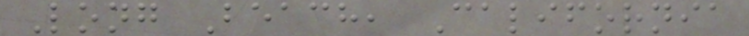Long Beach, California
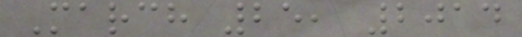March 25, 2014
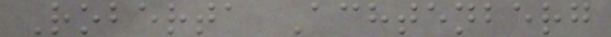Roberta Achtenberg
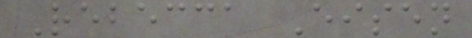Rebecca Eisen
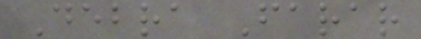Debra Farar
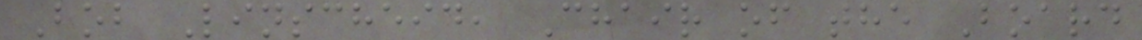Bob Linscheid, Chair of the Board
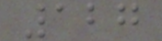127
